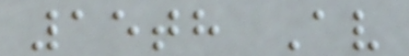15th Av
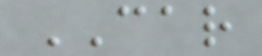CAR
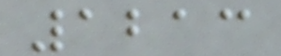1213
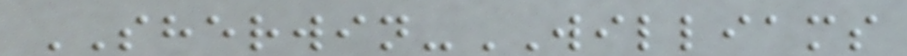SHERWIN-WILLIAMS
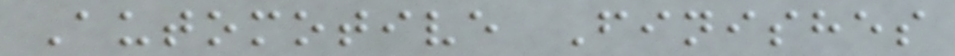Automotive Finishes
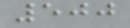500
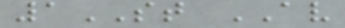1ST AV
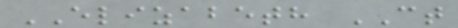ELIZABETH CT
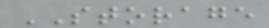STORAGE
